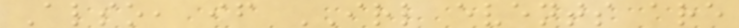Also, if IRL events are
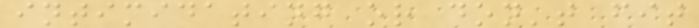intimidating or don't fit
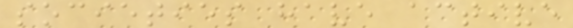societies have active
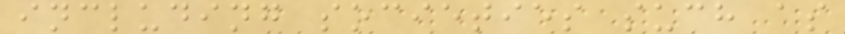including societies such as
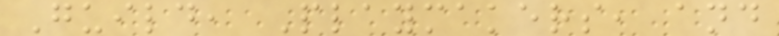Guild, Playmakers, and
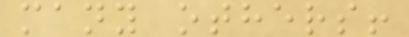many others!
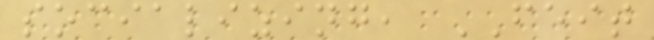socializing, FEIT
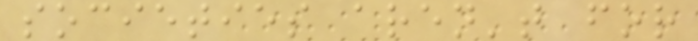societies aren't for
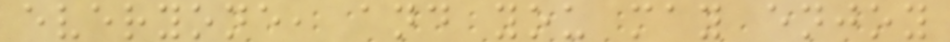everyone, and you may enjoy
